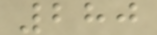280
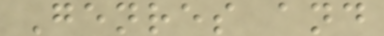Genres and
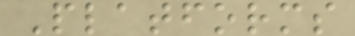Platforms
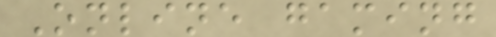Online gaming
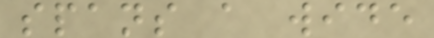spans a wide
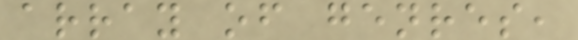array of genres,
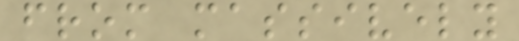from massively
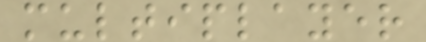multiplayer
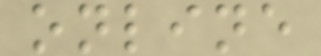online
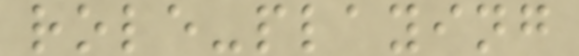role-playing
